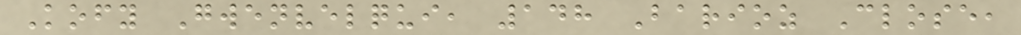Kofy Gwenvelqui, 148 Barioz Close,
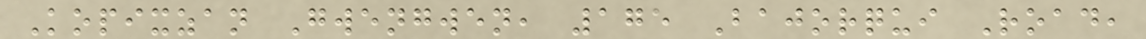Kopixzan Gwengwen, 175 Bajorqui Road,
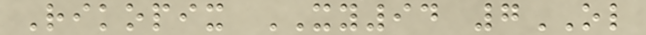Rikopix XY94 7OL
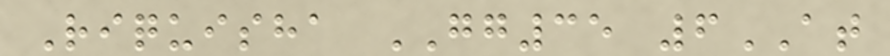Riquisha GG35 6AT
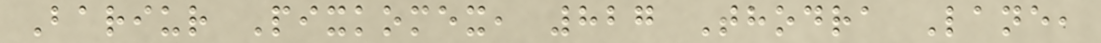Bariur Pixkomex, 827 Thodra Lane,
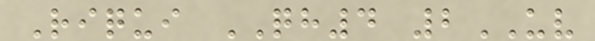Riqui QH4 2UV
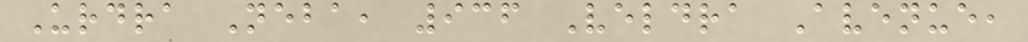Urdra Neba, 936 Veldra Avenue,
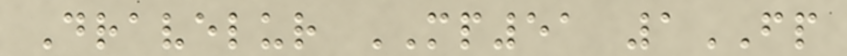Dravelur MP51 1FP
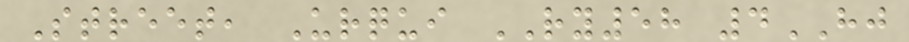Street, Urqui RY58 4HJ
